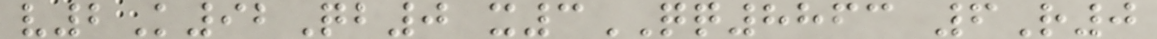v2K92Qb0 x3QQ8863 6R0
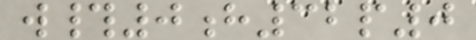w#0h32p0
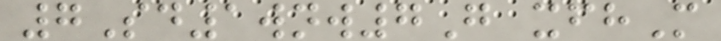7Sd1wnw7G xfhM
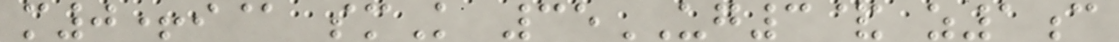m0+i@ smK 35UG3& z1c
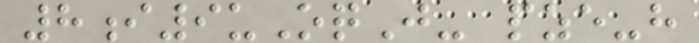8i9uOqJ- pze-h
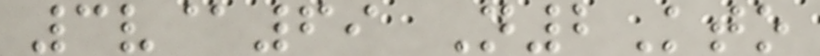3v@69 N2Kto
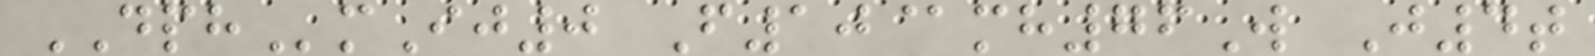DPHmIj0 F10@mh76W J4t
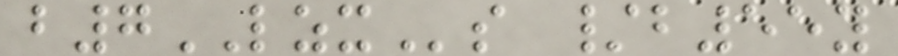b7LZXs /b55y
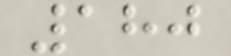180
